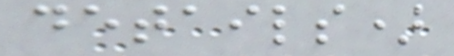details)
